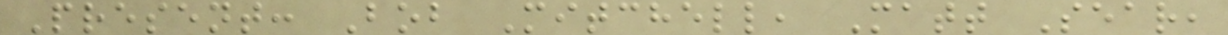Present: Bob Mitchell, Matt Sear,
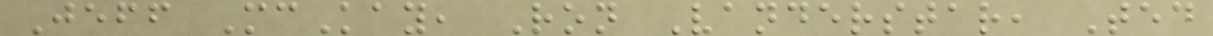Jeff McKay, Ron Vanderstar, Ted
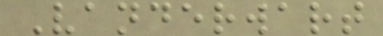Vanderwart
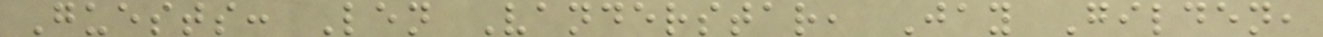Guests: Len Vanderstar, Jay Gilden,
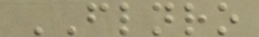FLNRO
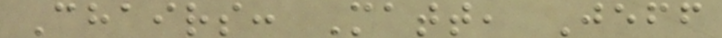Chairs: Matt, Jeff
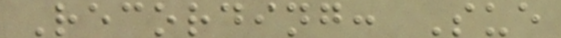Recording: Sue
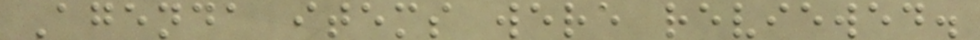Agenda items were reviewed.
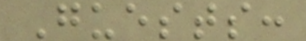Guests:
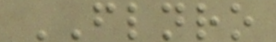FLNRO
